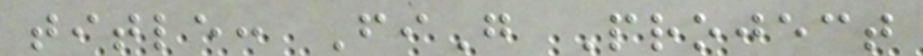title: FiG Project
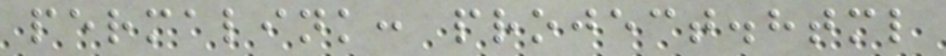permalink: project.html
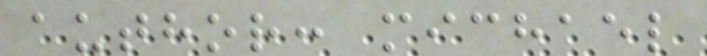author: michael
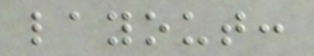layout:
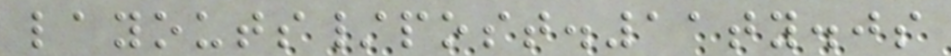layouts/post.11ty.js
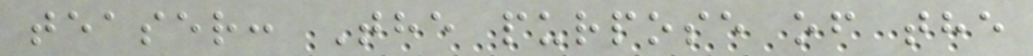teaser: The purpose of the
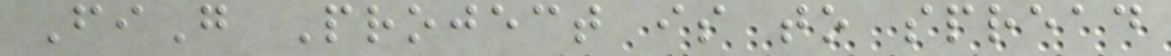FiG Project is to spread
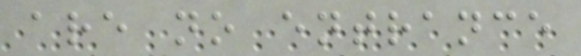are no entrance
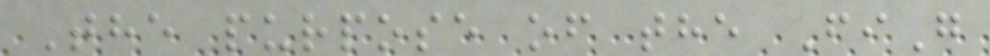The purpose of the FiG
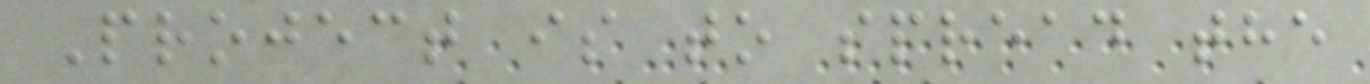Project is to spread the
